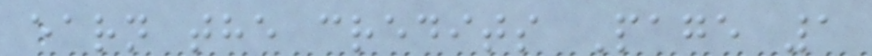earn the credits Page 1
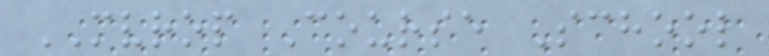MVROP Course School
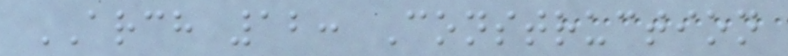ARCH 12: Construction
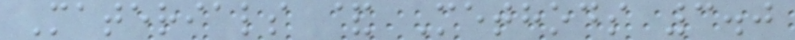Materials & Methods 3.0
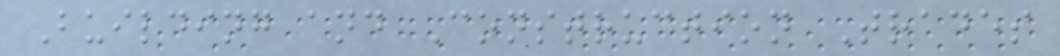Building and Construction Trades
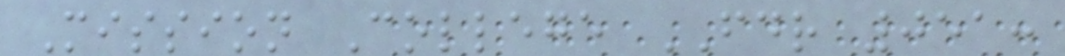Mission College FDR 051:
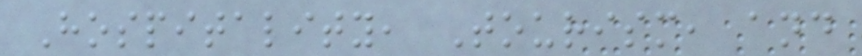Hospitality, Tourism, and
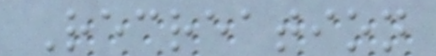Recreation
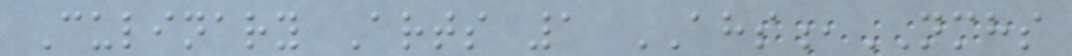Culinary Arts 1 AHS,NMHS
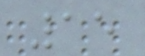15
